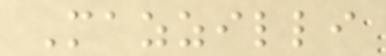Mazzilli
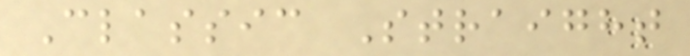Classic Straight
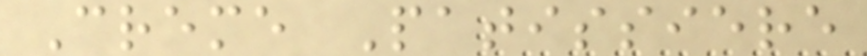Creme Patissiere
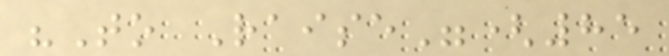"To Raise"(85
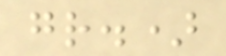gr.)
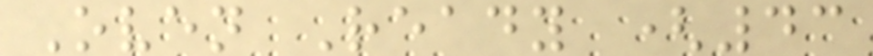Oven Ready (43
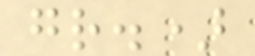gr.)
